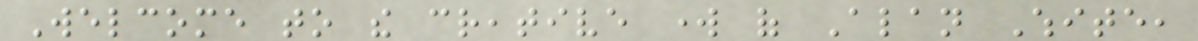Welcome to the creative work of Alan White,
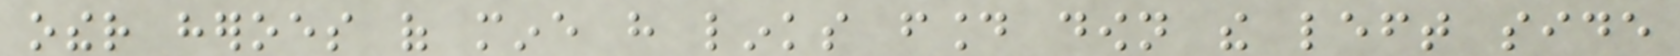other heroes of mine have links found down the left side
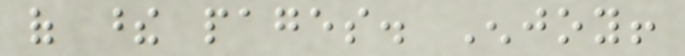of these pages. Enjoy!
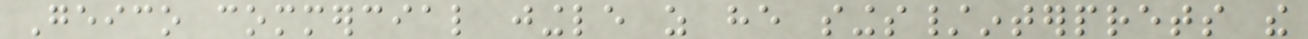Geico commercial jingle as he sings/interprets the
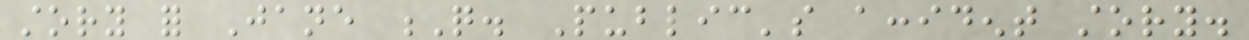story for Jane Q. Public's accident story.
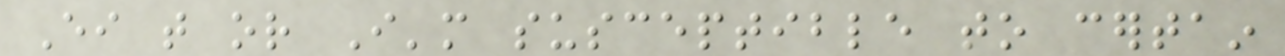Either that or I'm susceptible to certain
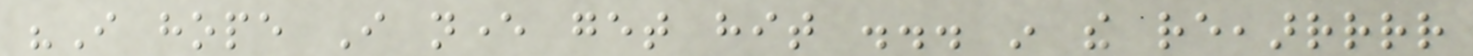"I hope I never get hit ... in the reeaarrrrr
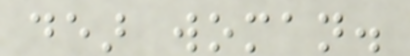dear woman.
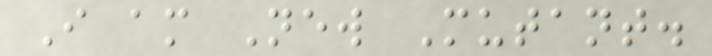I am New Mutant.
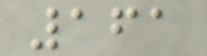161
